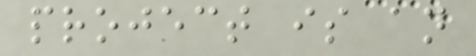project is an
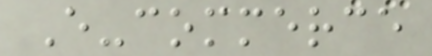E-commerce
